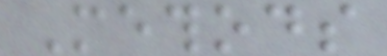Methods
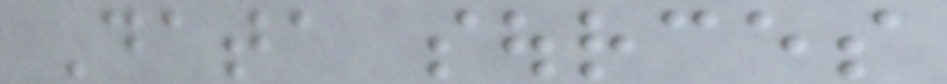Data sources
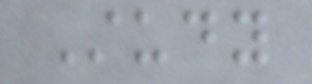Study
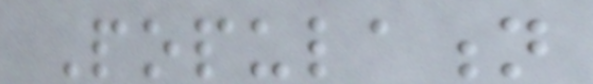Population
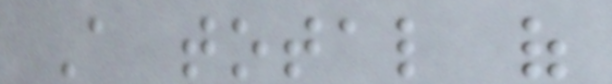A total of
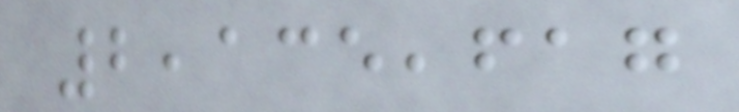2,135,617
